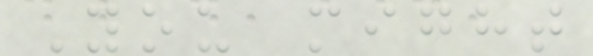You might
